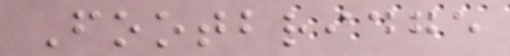Footbridge
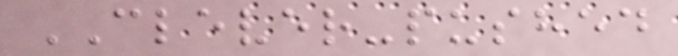CLEVER-pushed
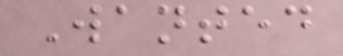Wanted
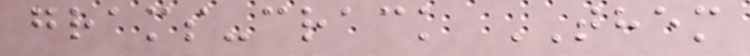grams-crack THEM
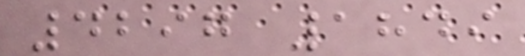4297 1849
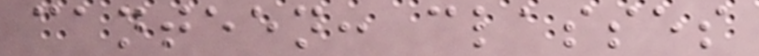canteen: classes
